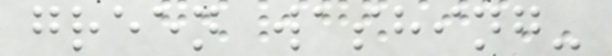green washing-
